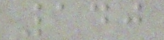140
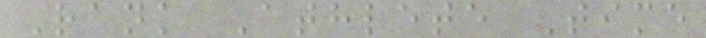Rank Athlete Time
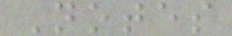Notes
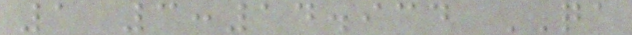1 3:14.934 QA
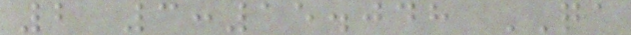2 3:15.048 QA
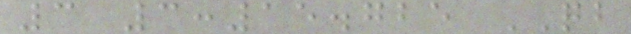3 3:15.725 QB
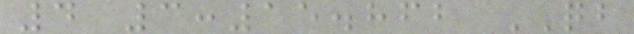4 3:15.862 QB
